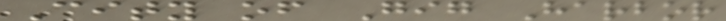City of Gig Harbor
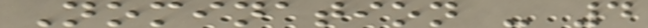Nomination - 4
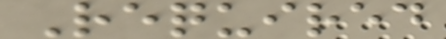Required
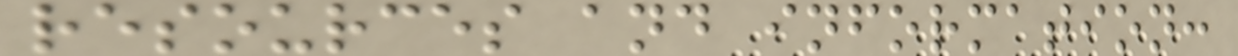resources and information:
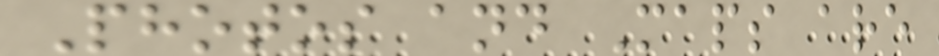Photos and Maps are
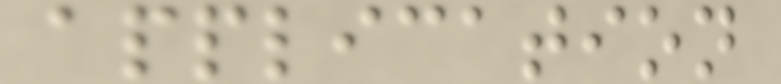application
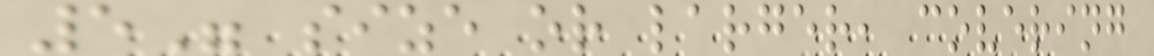5" size or larger, covering
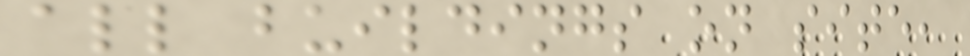all buildings on site,
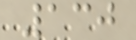130
